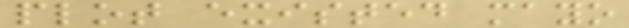plot existed mayo
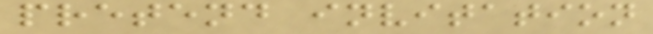pretend invitation
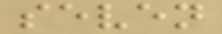seven
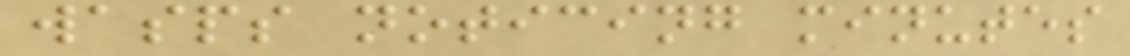wasps noticing minutes
